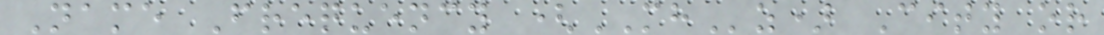Name Frequency (MHz) City or
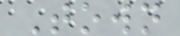Town
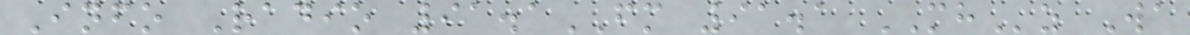Info Radio 91.1FM 91.1 MHz Wa
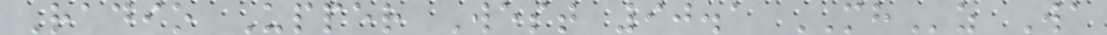Radio Upper West 90.1 MHz Wa
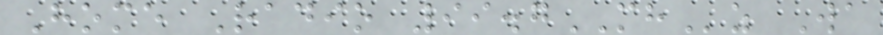Home Radio 99.7MHz Wa
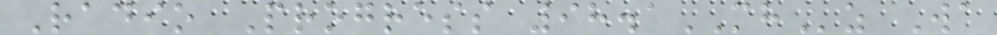Radio Progress 98.1MHz Wa
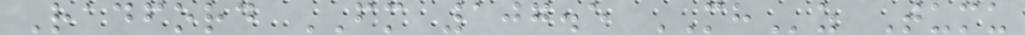Radford FM 107.5 MHz Tumu
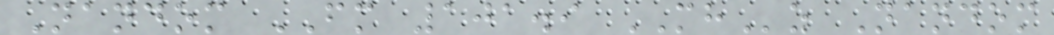Nandom FM 101.9 MHz Nandom
